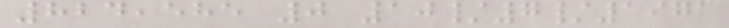824,585 0 10/7/1971
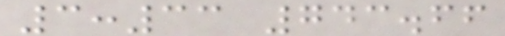3:33 743.66
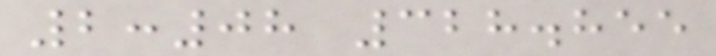2:08 328.855
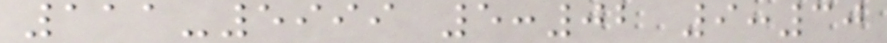111-5999 5:02 9:30
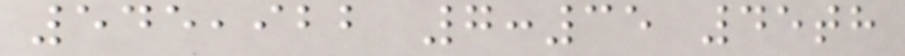545,922 7:35 45th
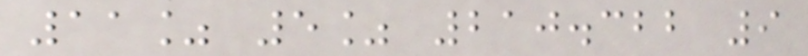11% 5% 210.322 9
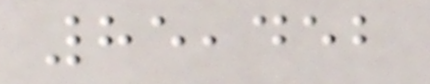85,452
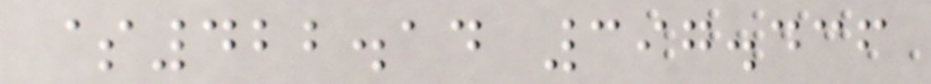$422.14 397.436
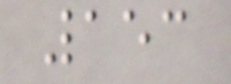153
